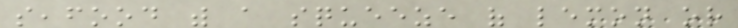seafood with a squeeze of lemon or
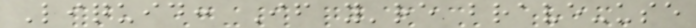Liquid: If you're brave-use
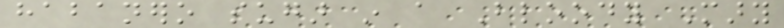habanero sugar in a Bloody Mary
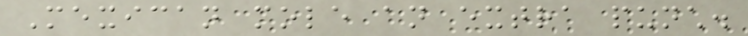Mexican mole an extra punch.
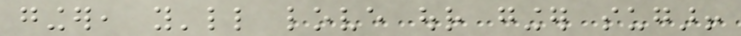ginger, you'll love our ginger sugar!
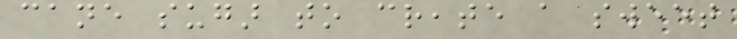cane sugar to create a sweet
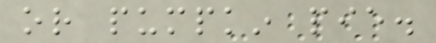or pumpkin pie.
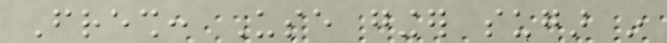Fresh: Use ginger sugar in
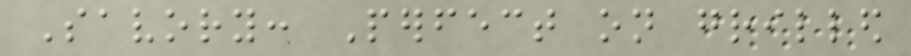Savory: Perfect on grilled
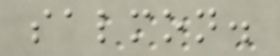salmon.
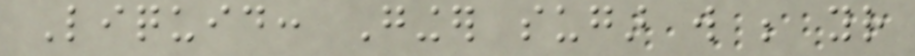Liquid: Ginger sugar will be your
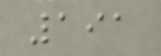191
